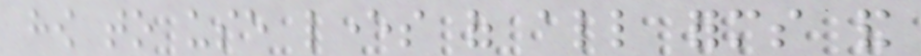how to use levers of all forms and
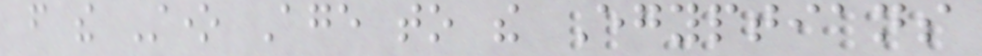from the Stone Age to the Egyptians
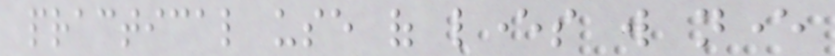practical use of levers will never
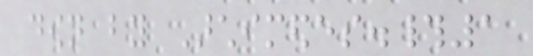down by Archimedes.#1
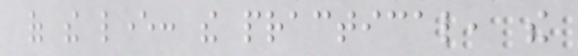of the lever: the practical, the
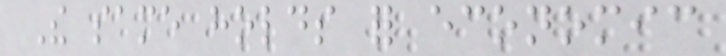The same holds for economic
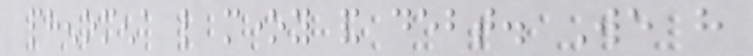phenomena like money and debt. We have
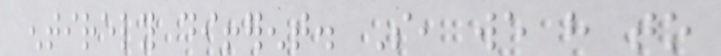entirely different. So, we have to
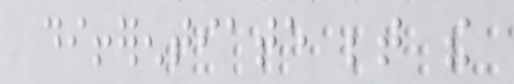differentiate between the
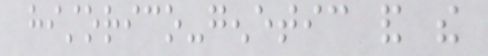historico-genetic and the
